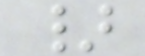}
